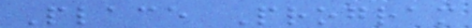Place Program
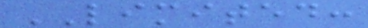LIMITED:
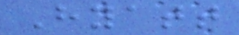Hyatt
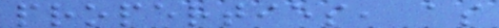properties, as
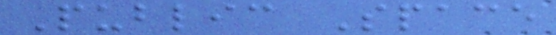Public Space
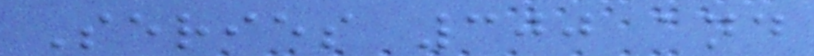Series 300 and
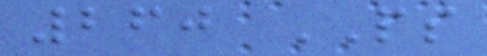260 PS
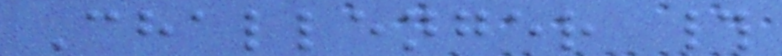Challenger #
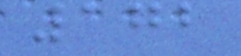172
